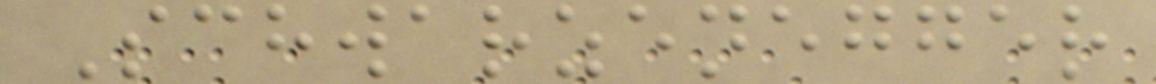Schwarzenegger
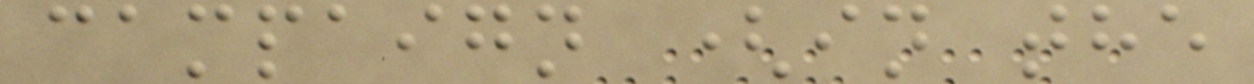campaign (in the
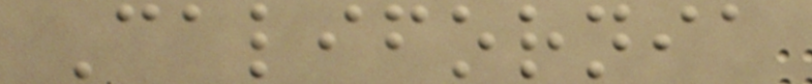California
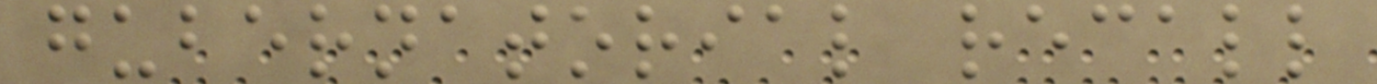gubernatorial recall
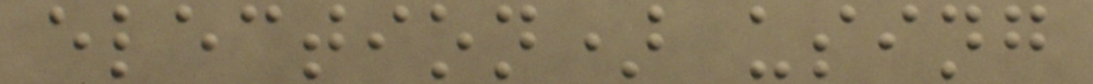election) using
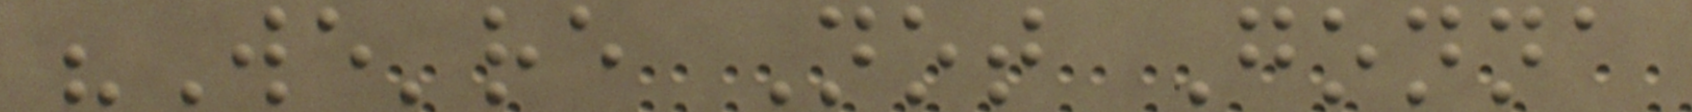"We're Not Gonna
